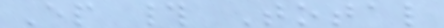Ep # Total
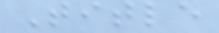Title
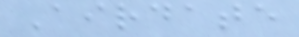Airdate
